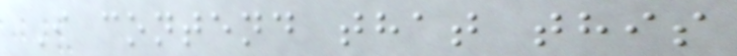I contend that this
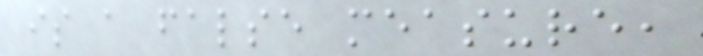is a false measure,
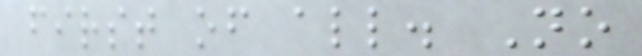first of all. No
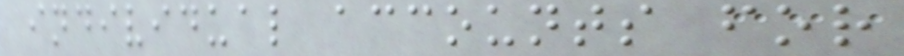individual accounts for
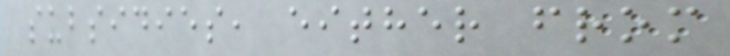subsidies, either from
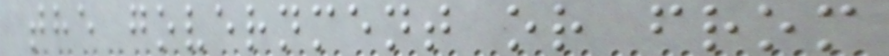the government or from
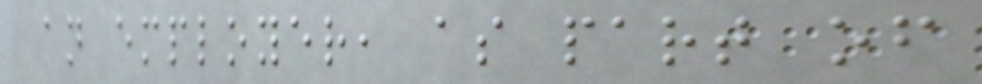an employer, as part of
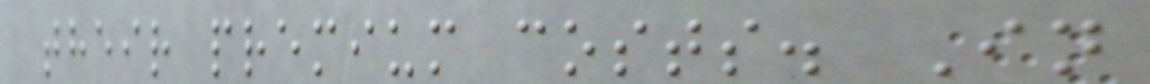their premium costs. In
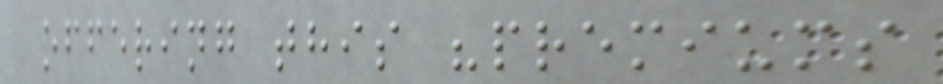offering this "premiums
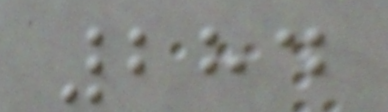284
